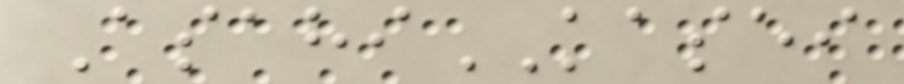AsahiKASEI
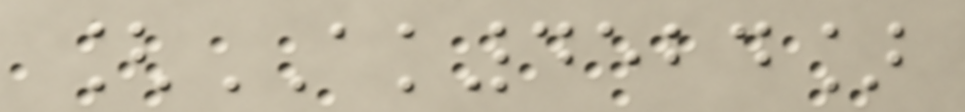[AK4524]
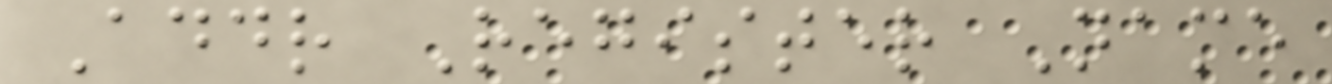Addr Register Name
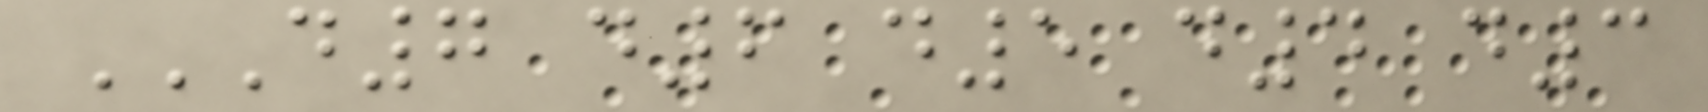D7 D6 D5 D4 D3
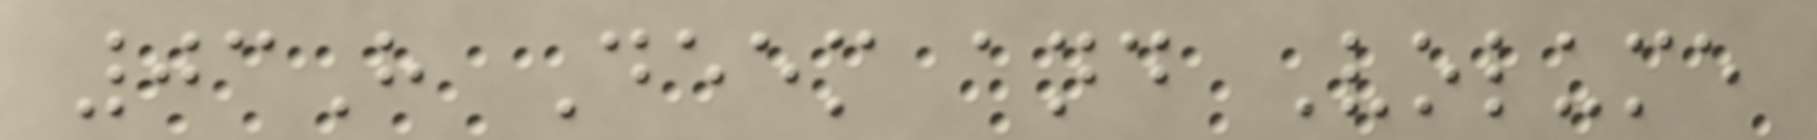03H Deem and Volume
